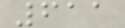611
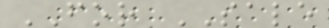FOR SALE
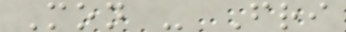Mon - Fri
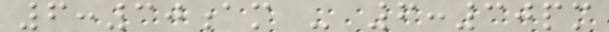6:30am - 6:30pm
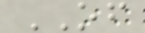OF
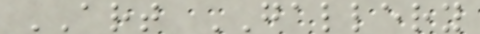ART GALLERY
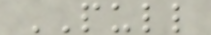PULL
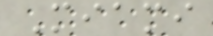Miami
